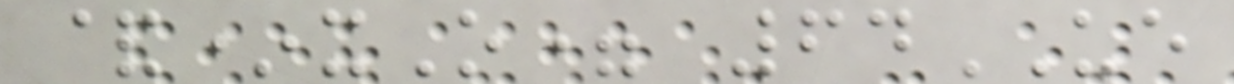&*xO= 64UE
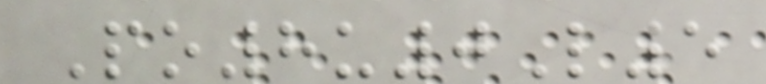Po8u0L5
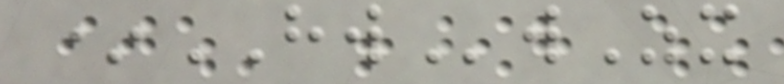*HWwZx
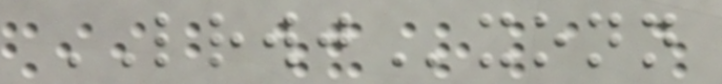LRWJxonn
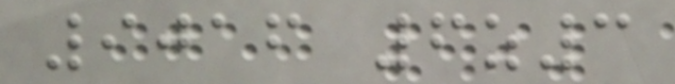9016 6z3
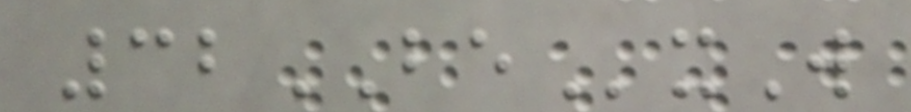32BExW
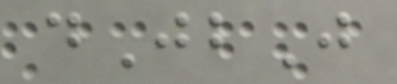dJbJ
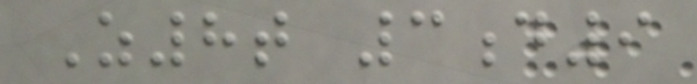Z8t 3d9
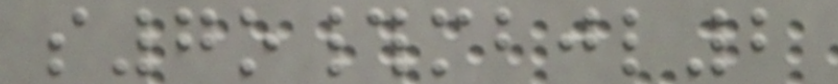s7o#mbjl2
